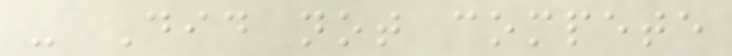- Did not compete
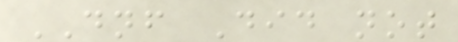DNF Did not
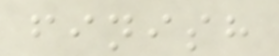finish
